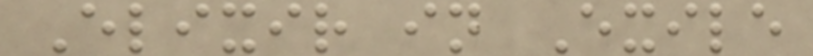Elixir in Exile
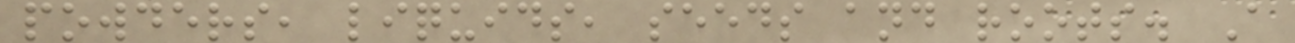powders, liquids, seeds and roots. A
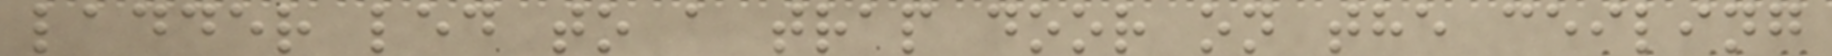ladder led to a trap door on the ceiling
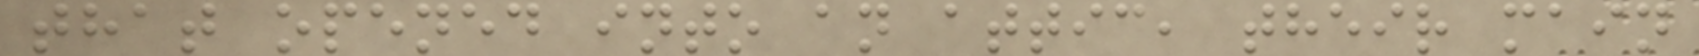that opened into an attic, their main
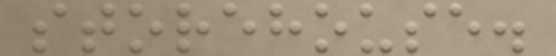storehouse.
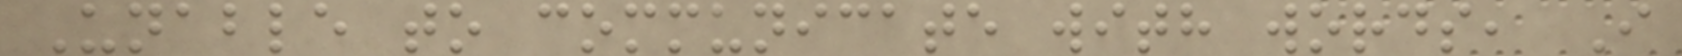Unable to communicate with words, I
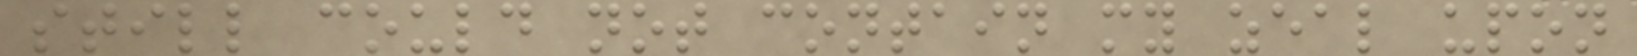still could not contain my zeal upon
